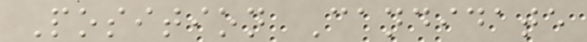Position Candidate
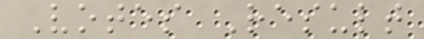Votes Result
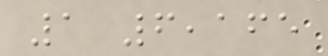1 6,165
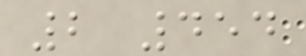2 454
